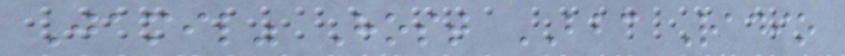Jamil" Host BBC Radio
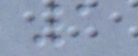1
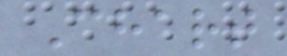Chart
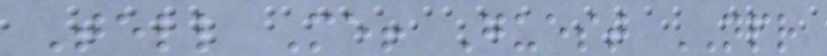Tell Me! Guest NPR
